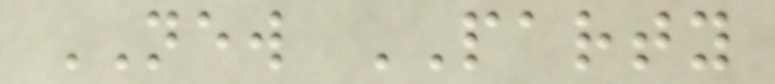NEW PARTY
